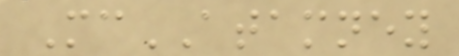McATAMNEY
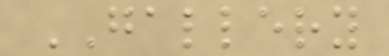GALLERY
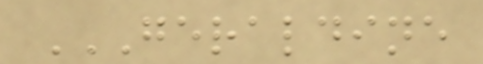GERALDINE
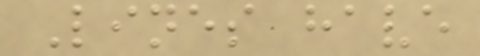Lines have
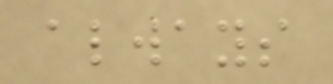always
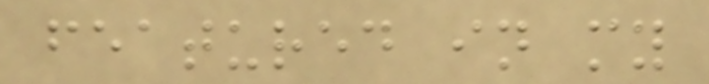featured in my
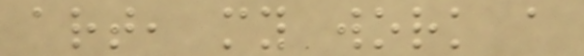art, my work a
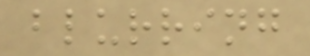blurring
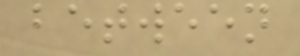between
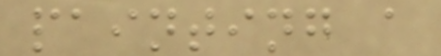painting a
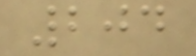204
